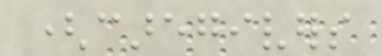(caregivers
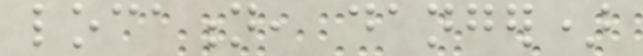location, danger)
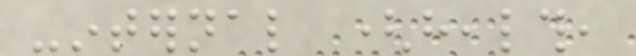-internal (health,
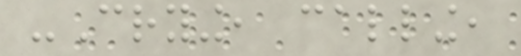-Crying, calling,
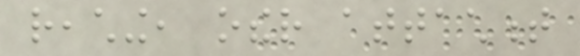reaching, other attachment
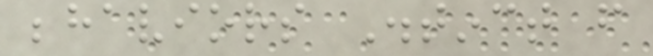behaviors Distinct from
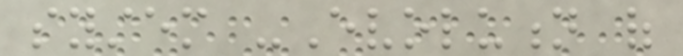system -Evolution of
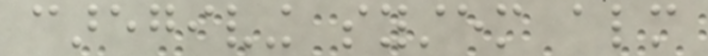caregiving system almost
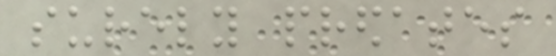surely predates
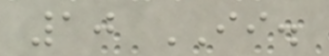10 II.
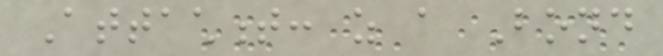Attachment: as a Bond
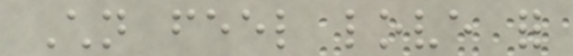Children feel love for
